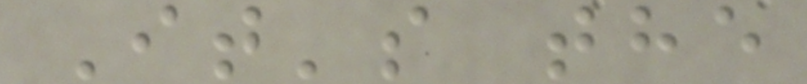It's the
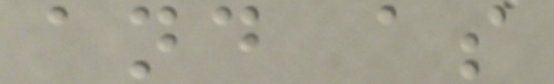and as
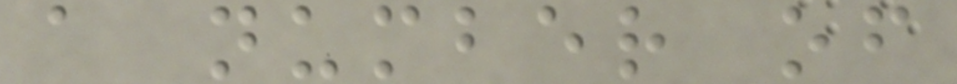a number of
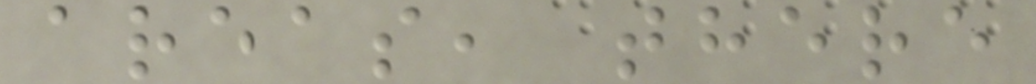areas, there
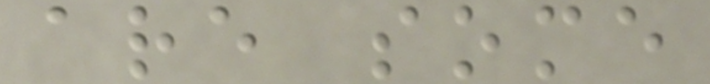are some
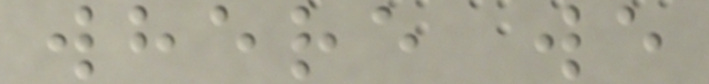where we
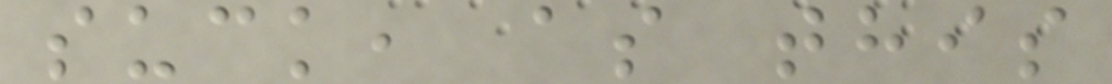suck, as this
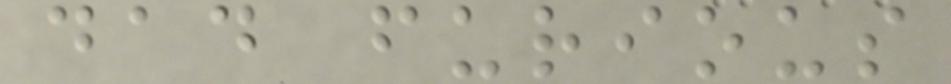dad furious
